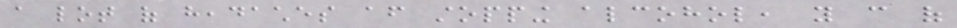a lot of headaches after stopping alcohol, you can of
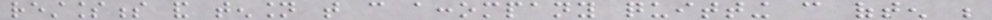restlessness and tension that can accompany quitting can often be
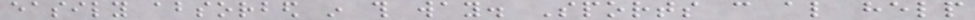easily absorbed in this way. Sports can also help
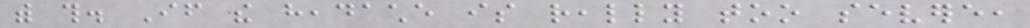with this. If the headache is really too severe,
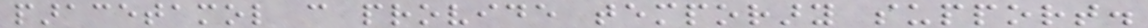paracetamol can provide temporary support.
